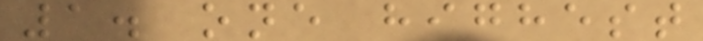1. one highest
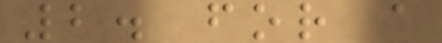2. for a
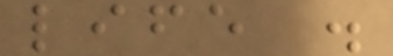life .
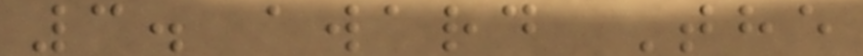3. award The
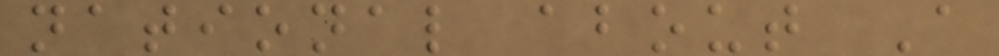national about A
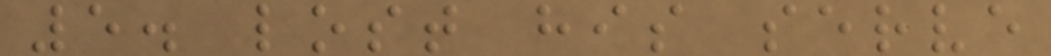5. lost his serve
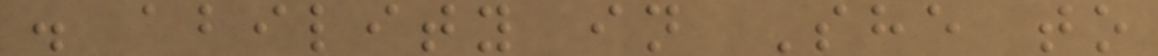. ability in She to
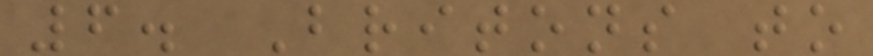6. Britons to
